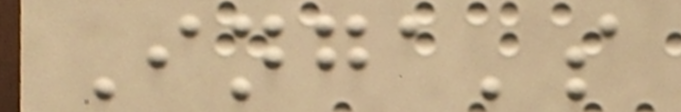Inga's
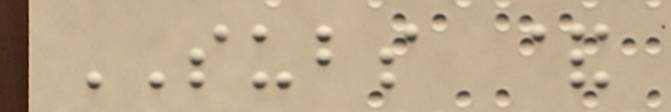SUBS &
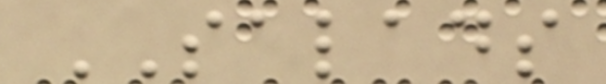SALADS
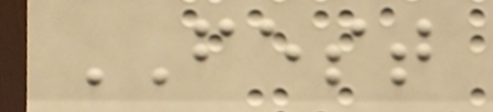FEST
